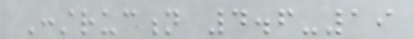Construction 4.6-19
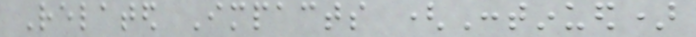Related Impacts (Continued)
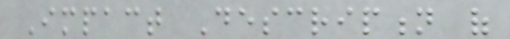Impact Description of
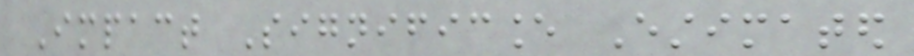Impact Significance Estimated
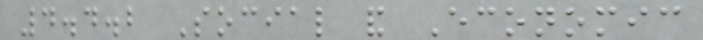4.4.2 Social and Economic
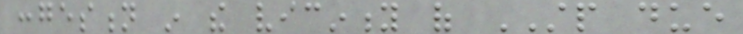congestion in the vicinity of STP due
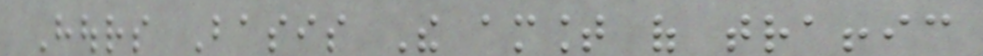Hours Basis The amount of traffic
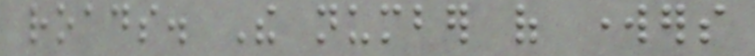roads. The number of workers
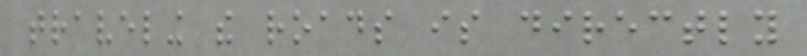traveling the roads is directly
